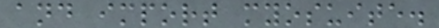and import myosuite.
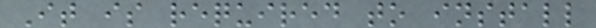It is required to install
